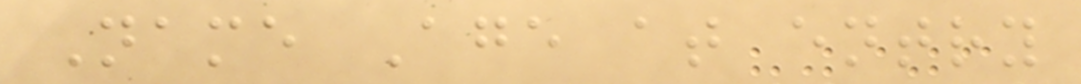Name Age at entry
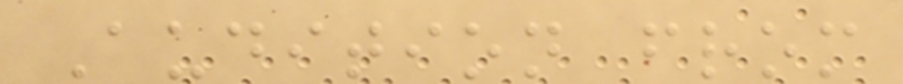Audition from
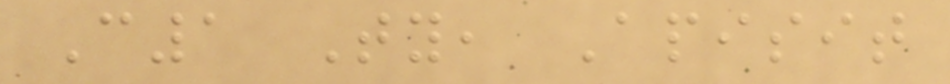C1 Ty, Apisit
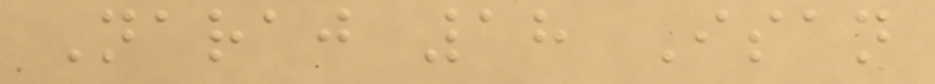Naraj 18 Isan
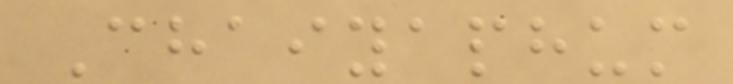Chaiyaphum
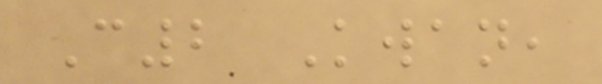C2 Kwan,
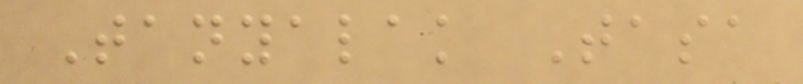Tanyalak Tasa
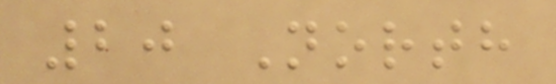20 North
